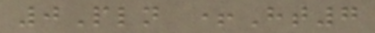0Pln +Ht7
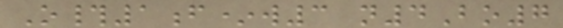O#1f*w3 n4Bo7
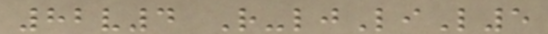82v4 R-ljLiL5
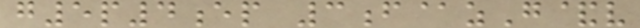g5p4ep 3f@zG&v
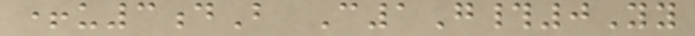+u3dB C1G#0Yy
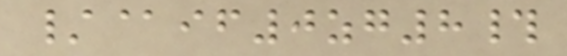/@if0zg8#
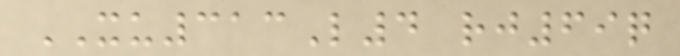XU313L4 rj69q
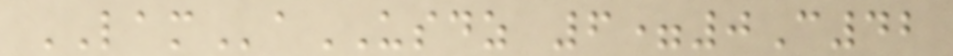LAMaUSDZ 6=0C42
